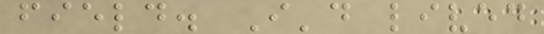field. I'd lived
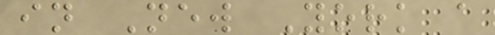in New York a
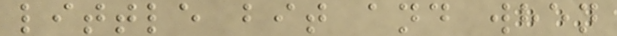little bit and when
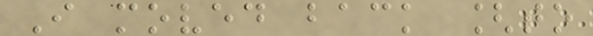I moved back [to
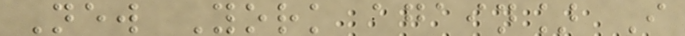New York again] I
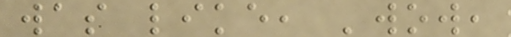was like, 'wow,
